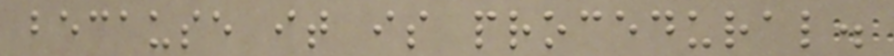because it is procedural.
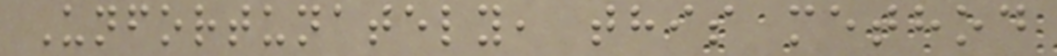Unfortunately, this method
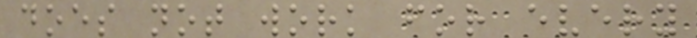does not work for every
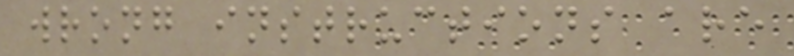wrong instructions are
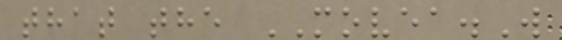that the MOVEA.W
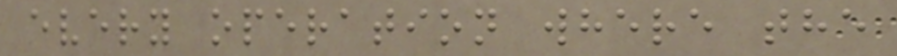every operation where the
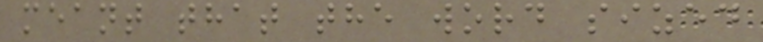meant that the word sized
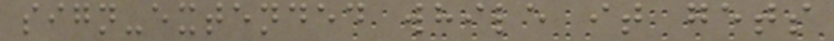sign-extended while it gets
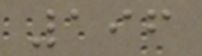196
